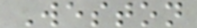Weston
